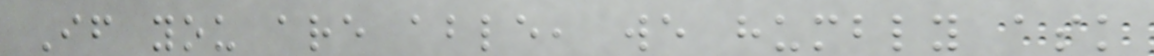If you are able, we humbly ask
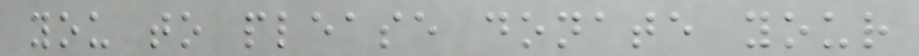you to please donate your
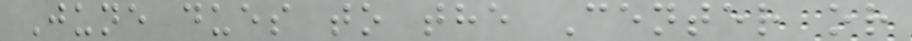June dues to the Center or
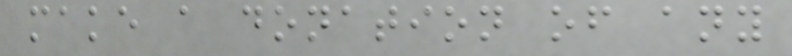make a donation of any
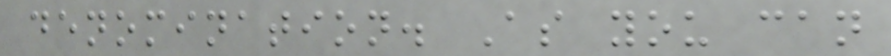denomination. As you can
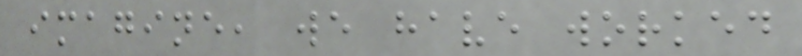imagine, we have worked
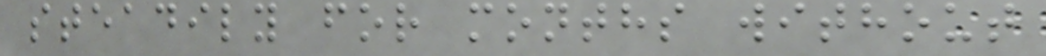steadily for months without
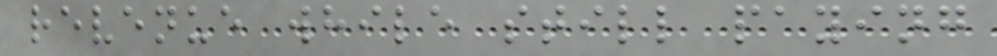revenue while still paying
